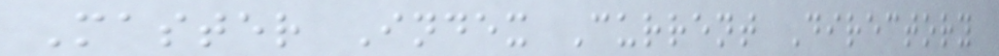Master Index Current Directory
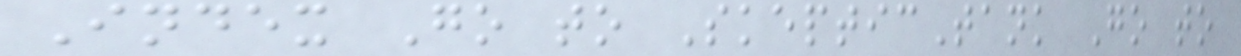Index Go to SkepticTank Go to
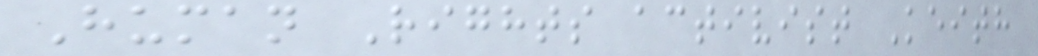Human Rights activist Keith
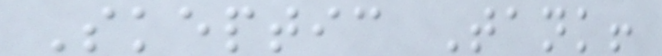Skeptic Tank!
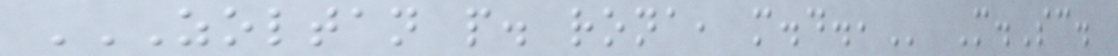ZOLTAN P. RONA, M.D., M.Sc.
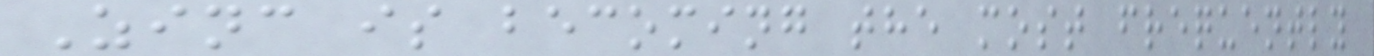Zinc is becoming the most frequently
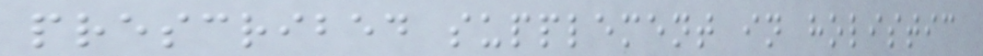prescribed supplement in holistic
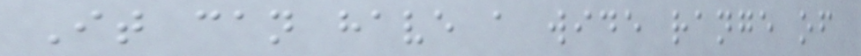It can have a wide range of
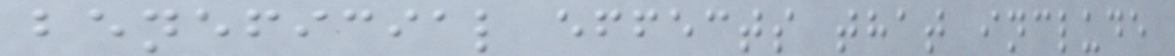beneficial effects that include
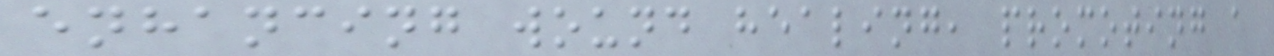enhancing wound healing, promoting a
